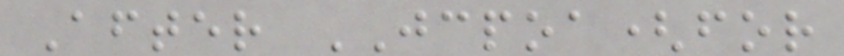After JCPOA(for
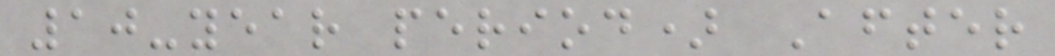10-year period) After
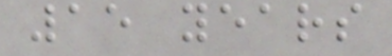15 years
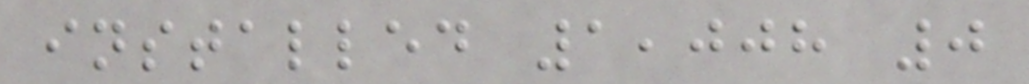installed 1,008 0
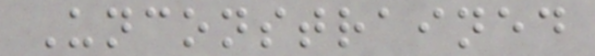Unconstrained
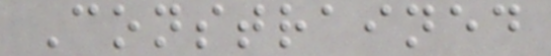Constrained
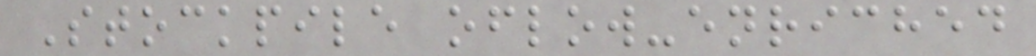Stockpile oflow-enriched
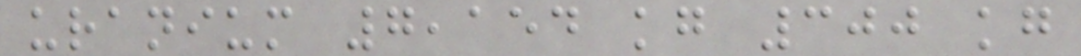uranium 7,154 kg 300 kg
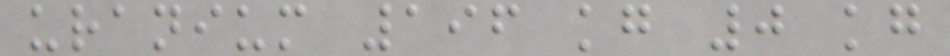uranium 196 kg 0 kg
